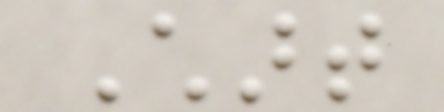Chart
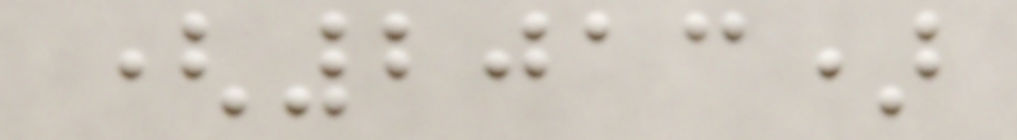(2013)
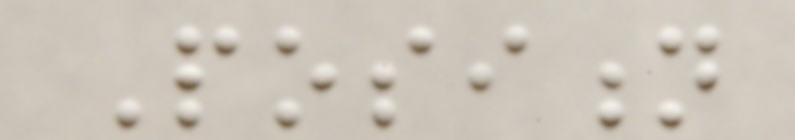Position
